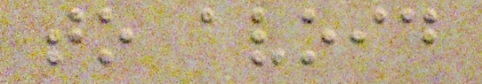to avoid
